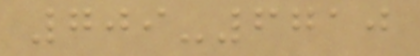709-6710
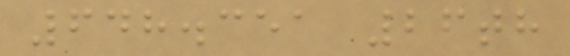648.351 26th
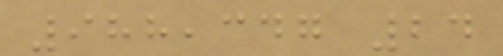988,347 24
